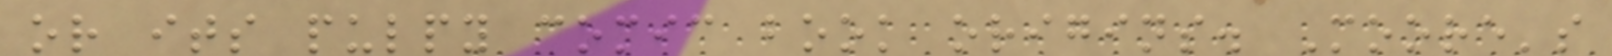or its pulpy comic book origins. Moore's
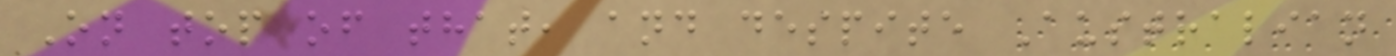On top of that, and despite Australian
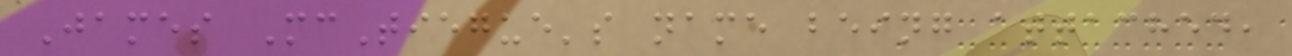James McTiegue's name being attached,
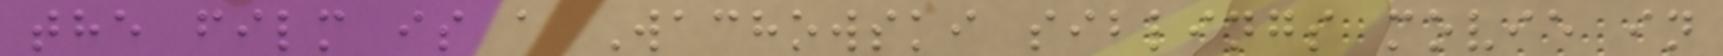the film is a Wachowski siblings movie in
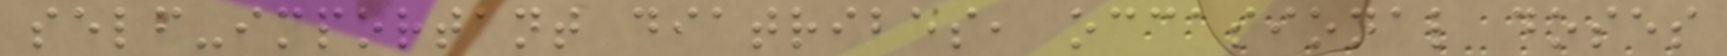self-important diatribes, occasional doses
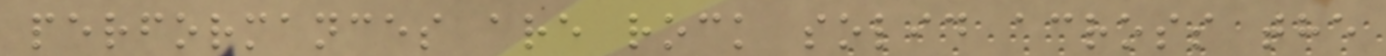performances are rock solid across the
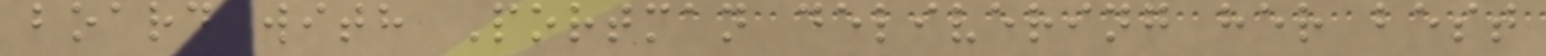board with Portman delivering her best
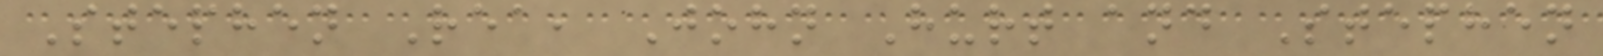Stephen Rea, John Hurt and Stephen
